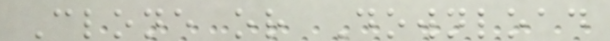Clone or Download
